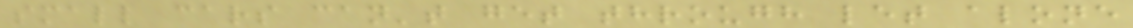small cars can't get through let alone
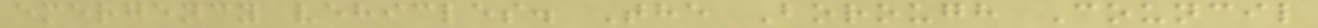emergency vehicles. The Borough Council
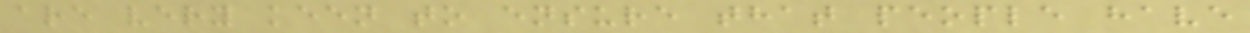are very keen to ensure that people have
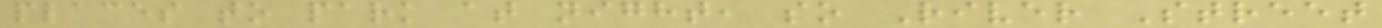places to park at night, so River Street
